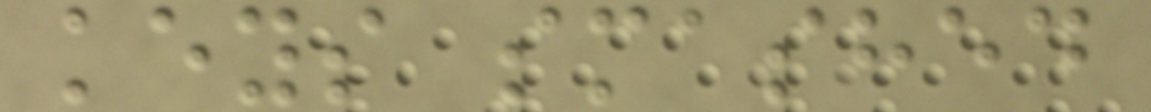keys smashed
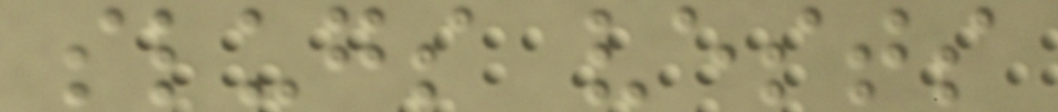slugs vests
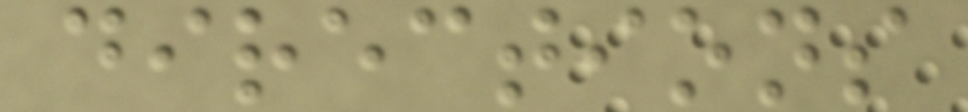directions
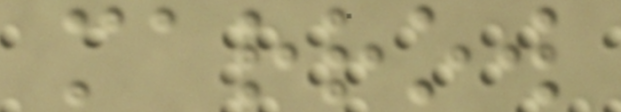marrow
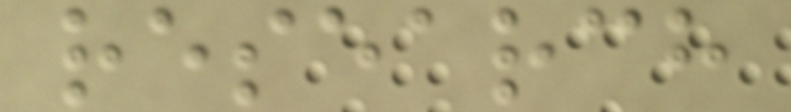research
